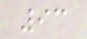93
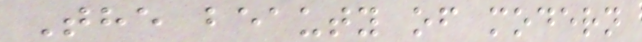The beauty of modern
